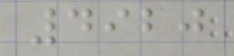4920
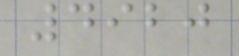4920
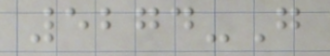5274-G
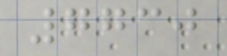7730
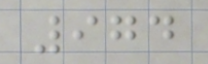974
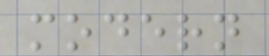modern
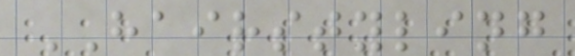HAIRSTYLING
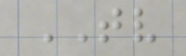TV
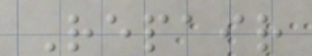Repair
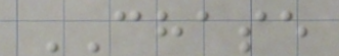CHASE
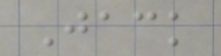Jack
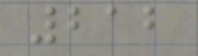212
